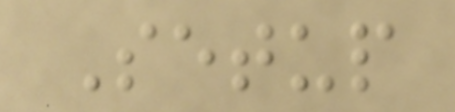Setup
